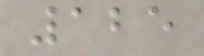125
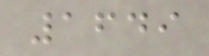1649
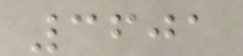3601
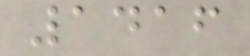1416
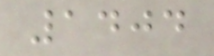1404
